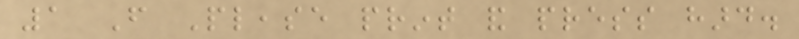1 From Please print and press hard.
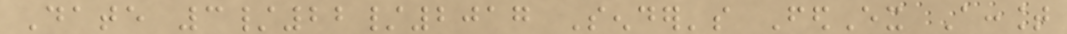Date 3/22/2017 Sender's FedEx Account
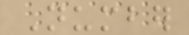Number
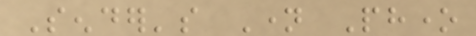Sender's Name Phone
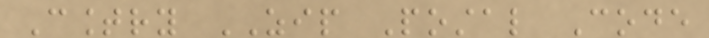Country ZIP Postal Code
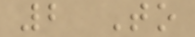2 To
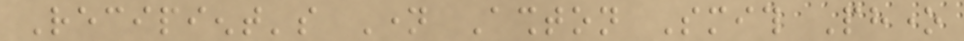Recipient's Name Ashton Smith Phone
